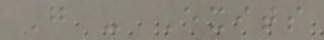G - Exits
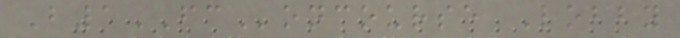B1FConcourse Lobby
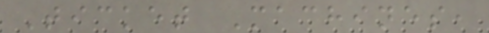Ticket Machines,
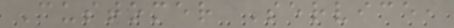Customer Service,
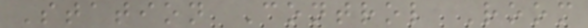Station Control Room
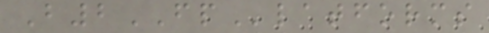B2FPlatforms
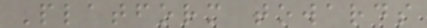Platform towards
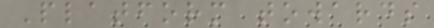Platform towards
